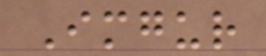Imgur
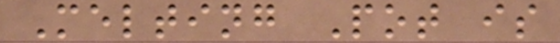Melting Pot is
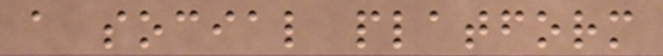a social platform
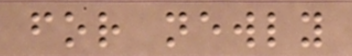for newly
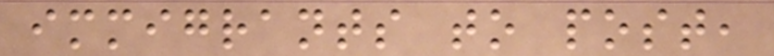immigrants to post,
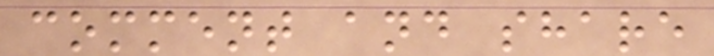comment and share
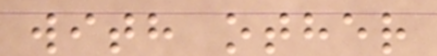with other
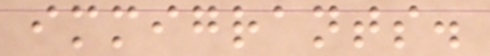immigrants.
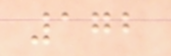172
